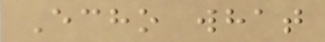Echo what
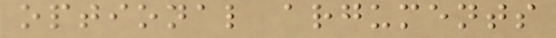optional arguments
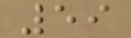59
